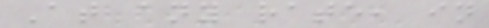At any rate, in
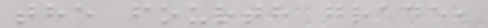the fourth grade,
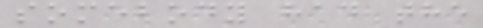somebody had the
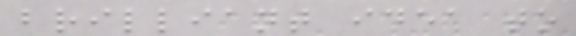brilliant idea to
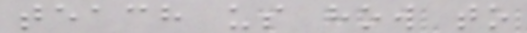teach us how to
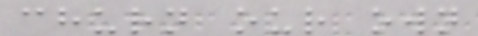churn our own
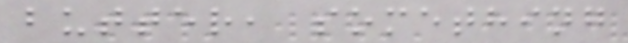butter, something
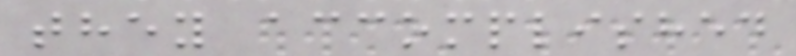they accomplished
